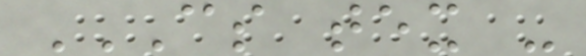CS TEX -
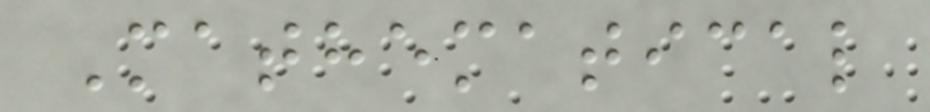Mathematical
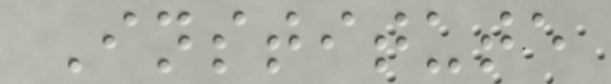Institute
